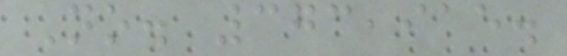No. 373,915.
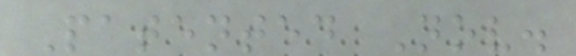Patented Nov.
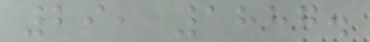29, 1887.
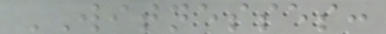WITNESSES:
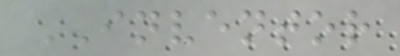INVENTOR
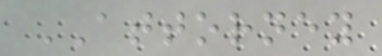ATTORNEY
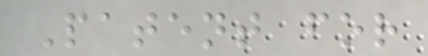Patent for
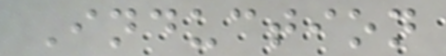Induction
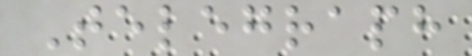Telegraph
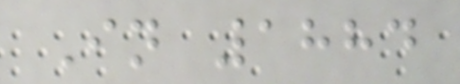In 1884
